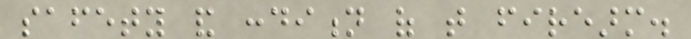safety and condition of that firearm.
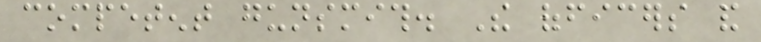competent gunsmith. The officers and
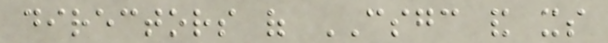directors of CSGC and its
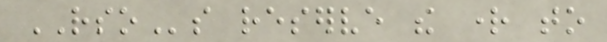RSOs reserve the right to
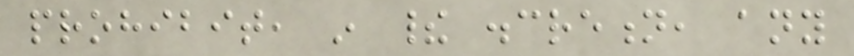prohibit, in their discretion, any
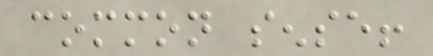common sense!
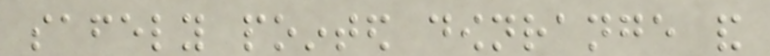safely pointed downrange and
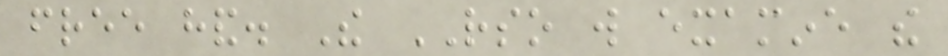free hand. The RSO will examine the
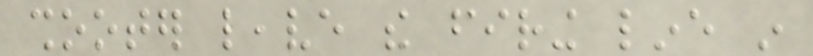shooter leave the firing line in
